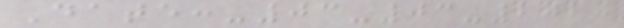Date:-03-03-2020
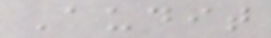Audit
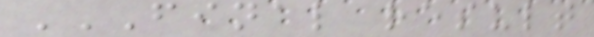FINAL RESULT
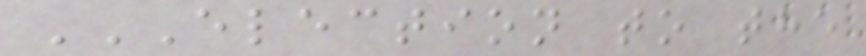ELECTION TO THE
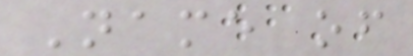Name of
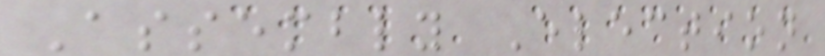Assembly Election
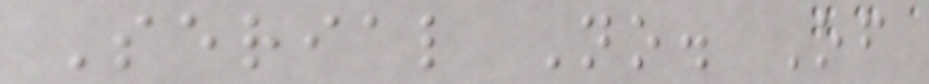Serial No. Of
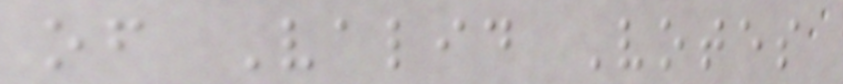of Valid Votes
